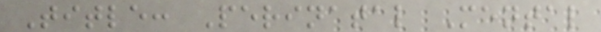Title: Perinatal Mental
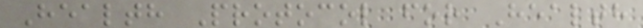Health Protocol for Health
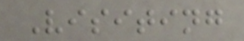Visiting
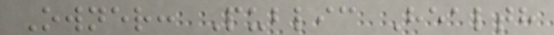Owner: Public Health
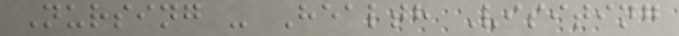Nursing - Health Visiting
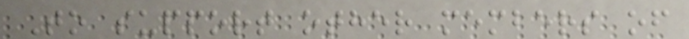To support other members of
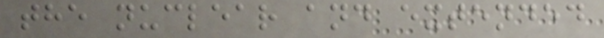the nuclear and extended
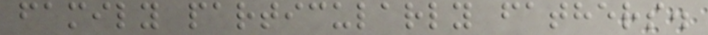family particularly fathers.
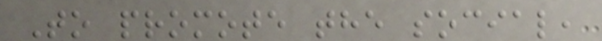To promote the social,
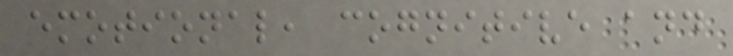emotional, cognitive and
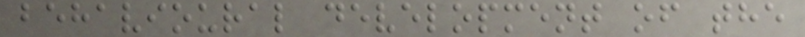behavioural development of the
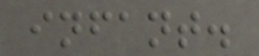infant.
